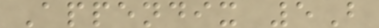Appendix 5B
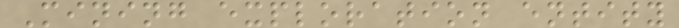Mining exploration entity
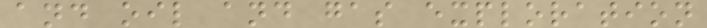and oil and gas exploration
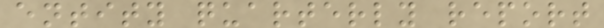entity quarterly report
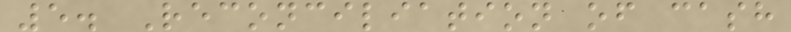5. Reconciliation of cash
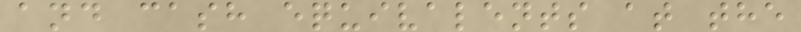and cash equivalents at the
